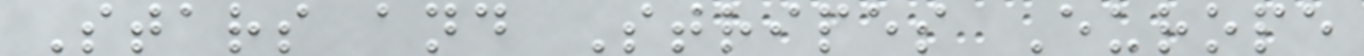Stars and Stripes Europe
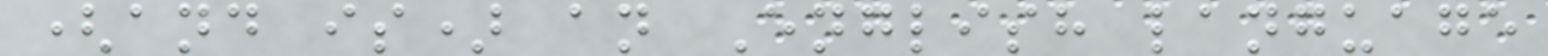(and is) an English language
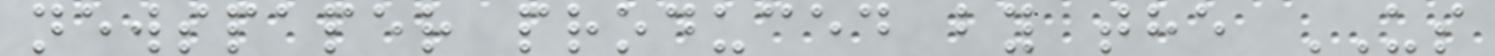newspaper produced by the US
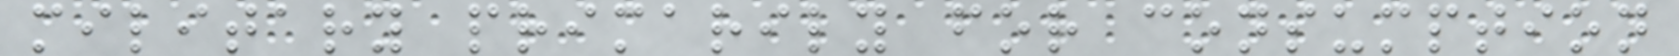military primarily for consumption
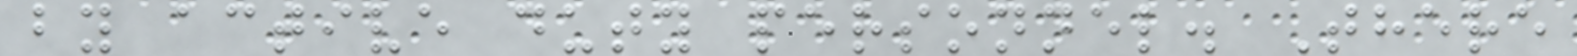by active duty personnel. There
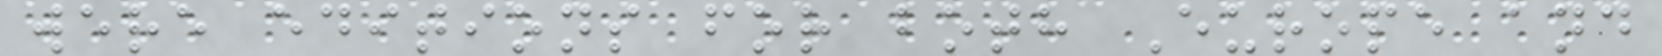were editions for both Europe and
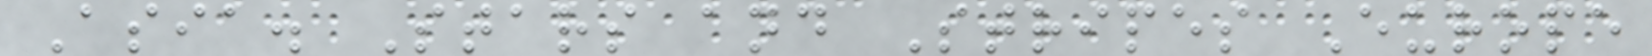Asia. Stars and Stripes Europe
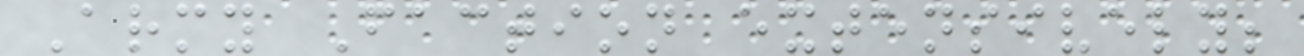Army Faction extensively;
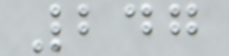247
